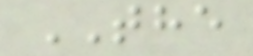THE
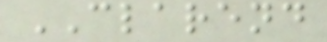CLAREND
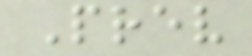Prev
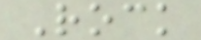Rock
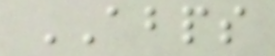ABPS
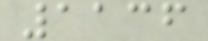1136
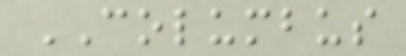COLUMBUS
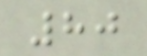80
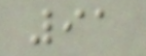91
